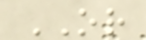OR
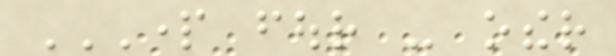PART FOUR - OTHER
